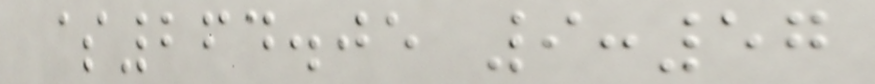$264.05 9:57
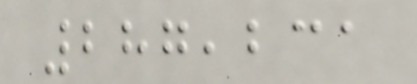287,231
